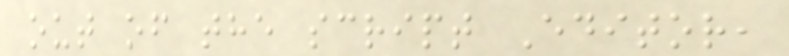out of the script Editor,
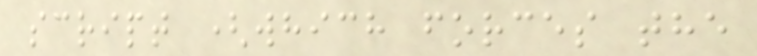script (which forces the
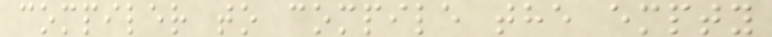compiler to compile the empty
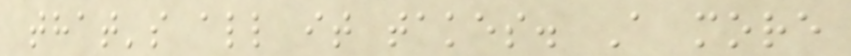that's all it takes. A more
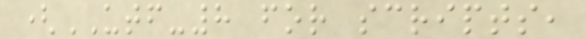(UTF-8 for scripts,
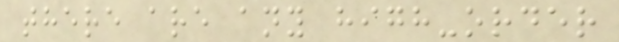there are any high-order
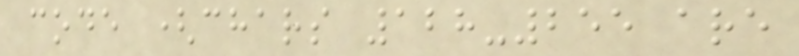code (chars 128-255 are
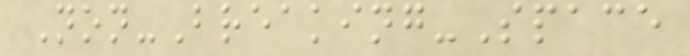Non-Breaking-Space
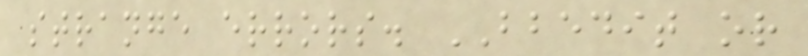strange errors. BBEDIT or
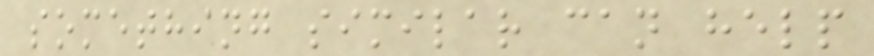something similar can help
